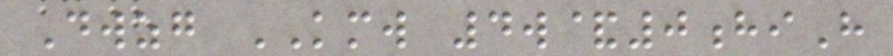Dwzg KMW 4w&0hiH
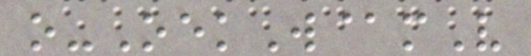o-OekW@mV
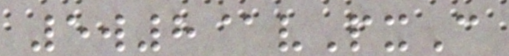5w8@vPxC
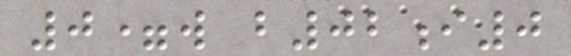0=w b02i0
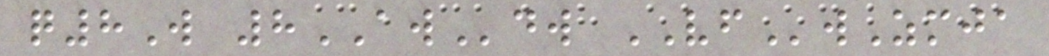q8W 8AWdw VFwZmja
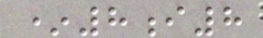*8i8
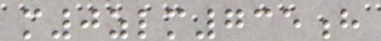m0zlm735h
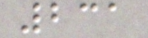231
